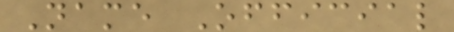Name Official
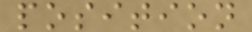position
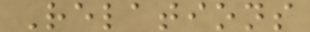Relations
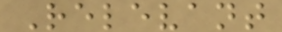Relevant
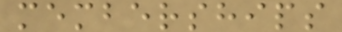memberships
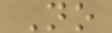No
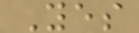Yes
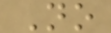No
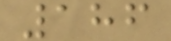186
